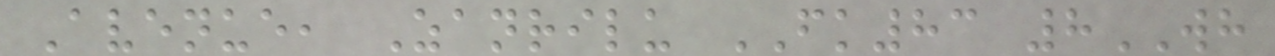Avenue, Zanrilu FK83 8WH
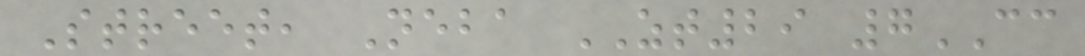Street, Neba ZT29 7CC
